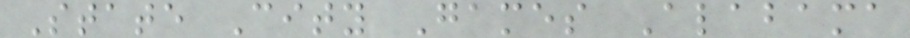State City Games Alabama
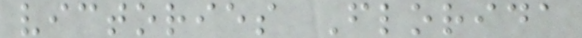victories Florida
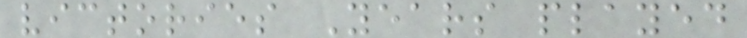victories Years played
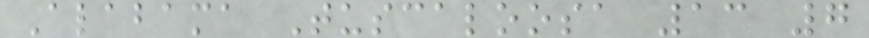Alabama Tuscaloosa 13 7
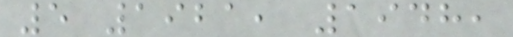5 1921, 1948,
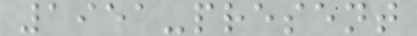1951-present
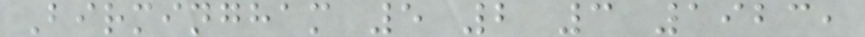Birmingham 5 2 3 1923,
